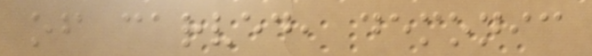of carved, demonic
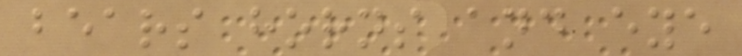bears horns and eye
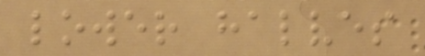lower halves
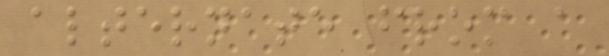alternate from a
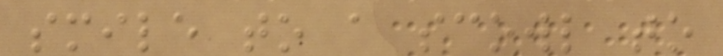smile to a scowl to
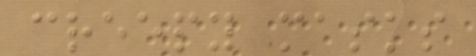creepy masks
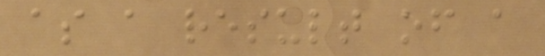as a result of a
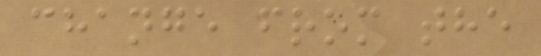change from the
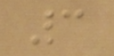3
